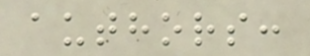authors:
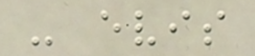- evis
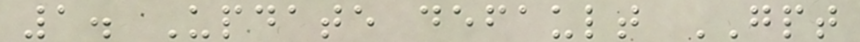1. Update default GPT
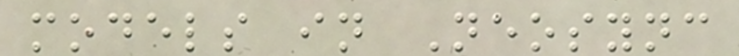models in Neosync
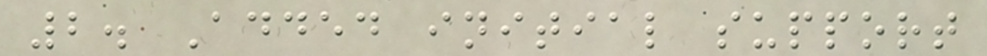2. Added initial support
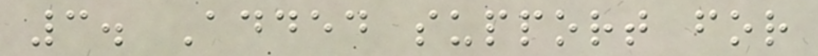3. Added support for
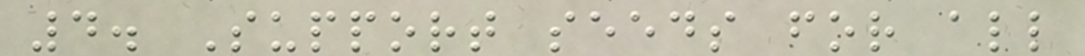4. Support seeds for all
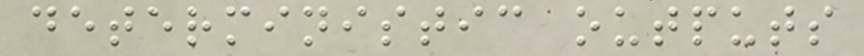deterministic outputs
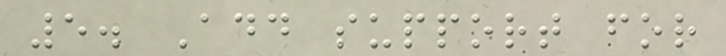5. Add support for
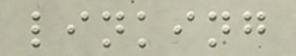linking
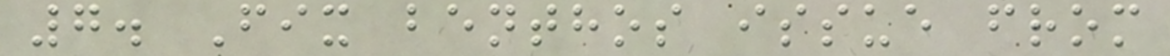7. Fix benthos issue from
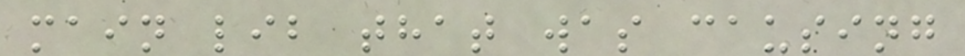main lib that was causing
